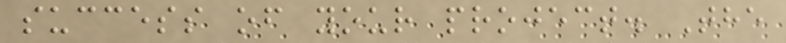success of your project. The
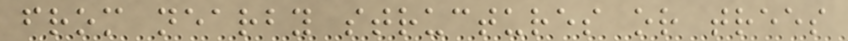from nearby structures or trees
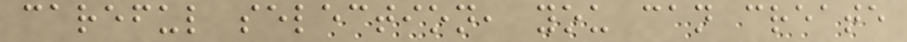careful selection, you can create
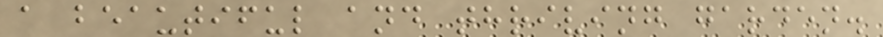a beautiful and thriving garden.
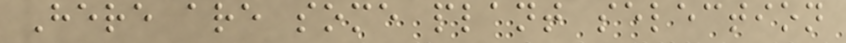Here are some plant selection
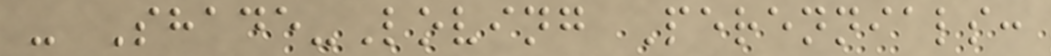- Shade-Loving Perennials:
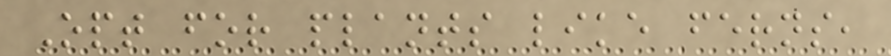Opt for plants like ferns,
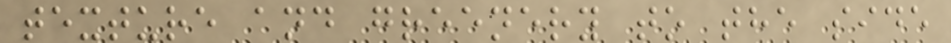texture and greenery to the side
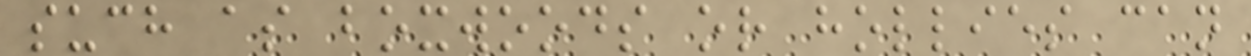such as boxwoods or hollies can
